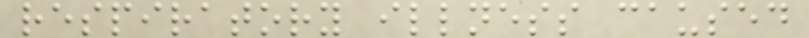respiratory illness caused
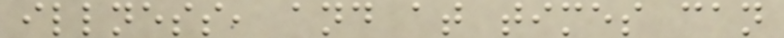illness, and at times can
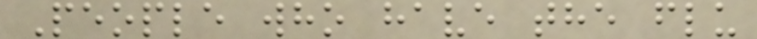People who have the flu
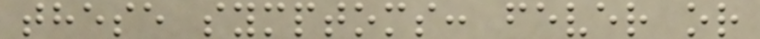these symptoms: fever or
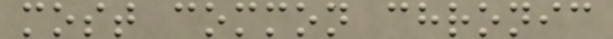most common chronic
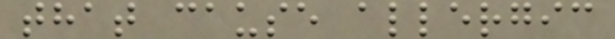that cause allergic
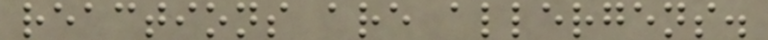reactions are allergens.
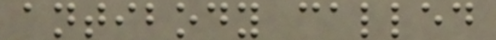antibody called
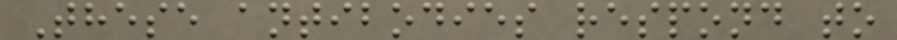These antibodies respond to
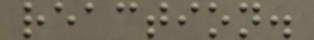reaction.
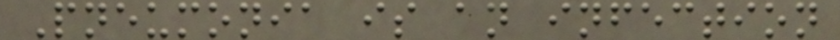Pneumonia is an infection
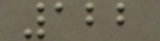122
